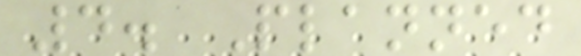4. Planned
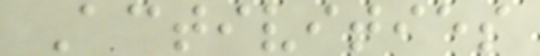Activities
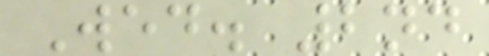Wed. 2nd
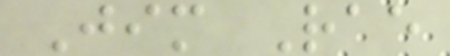Jim Rae
